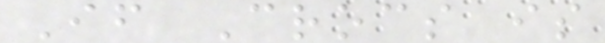If Crocs is
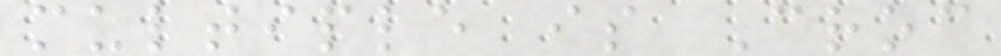multiple is Croc
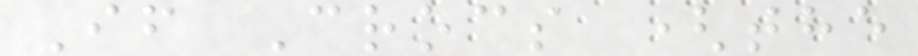If Crocs (the
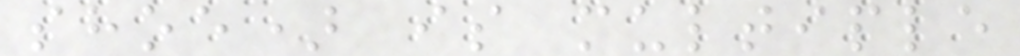shoe) is multiple
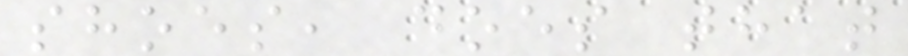shoes, does that
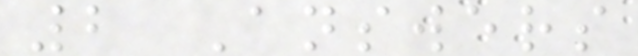2 Answers
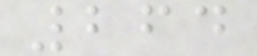264
